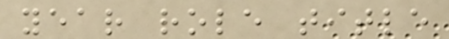year role title
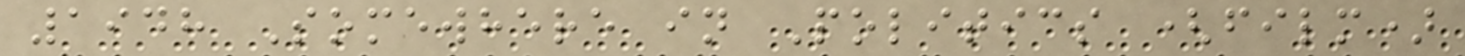1948 Somewhere in Politics (film)
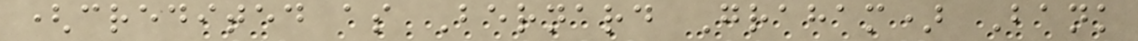(credited as Bernard Graham) Bank
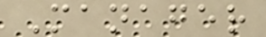Manager
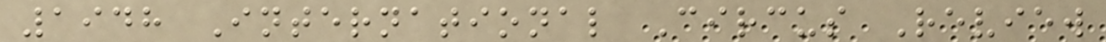1948 International Circus Review
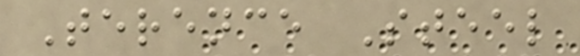Terence Steel
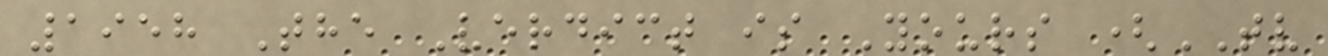1958 The Verdict is Yours (TV
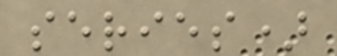series)
